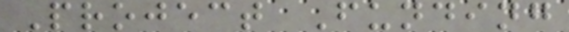Project Funding
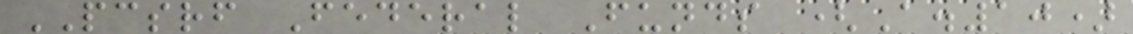PCSRF Federal Funds (A.10)
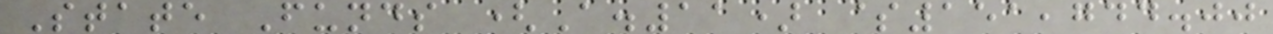State Funds (A.11) $151,744.00
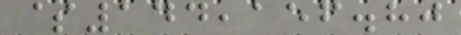$144,156.80
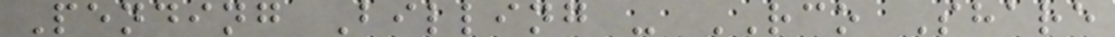Pending Billing - RCO Share
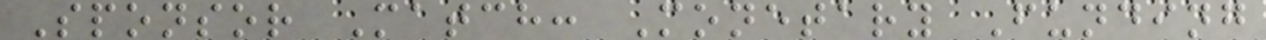Sponsor Match: Monetary Funding
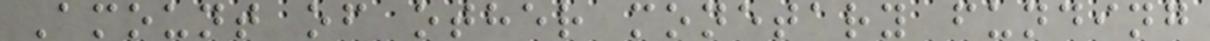Amount of other monetary funding
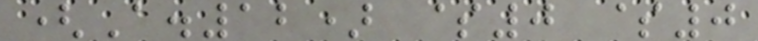(A.12) $0 $0
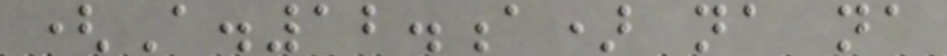(A.12.a) na na
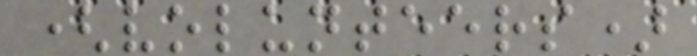(volunteers)
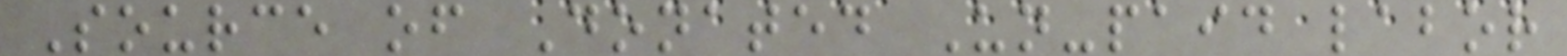Source of Donated Un-paid labor
